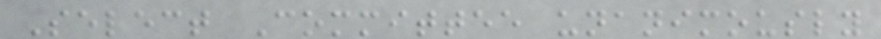Select Committee unanimously
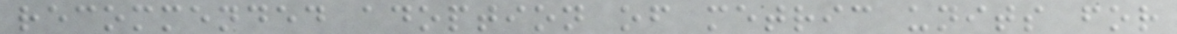recommended adoption of metric units for
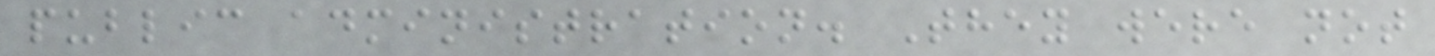public administration. They were not
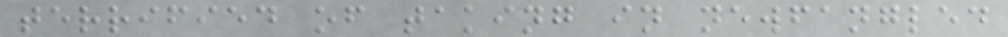terrified of taking in newfangled
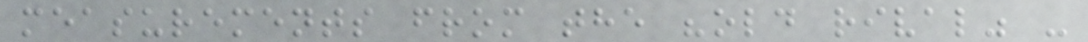measurements from the "old rival" -
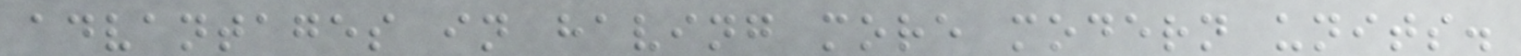advantages in having more modern units.
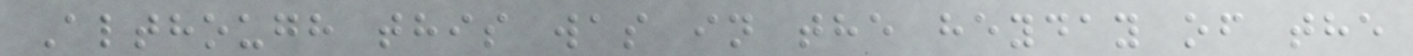Although this was in the heyday of the
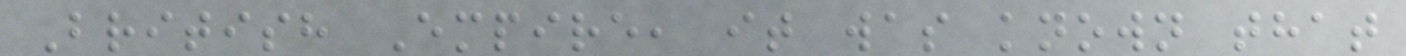British Empire, it was known that
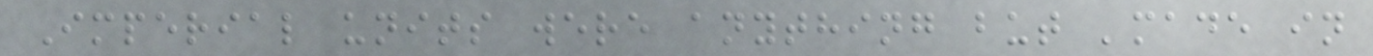Imperial units were anything but 'made in
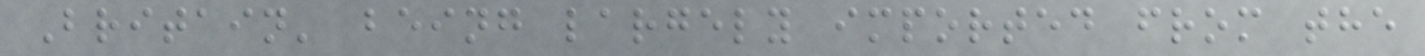Britain' being largely imported from the
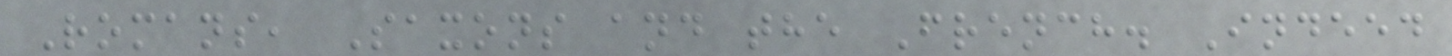Romans, Saxons and the French. Indeed
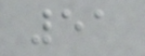51
